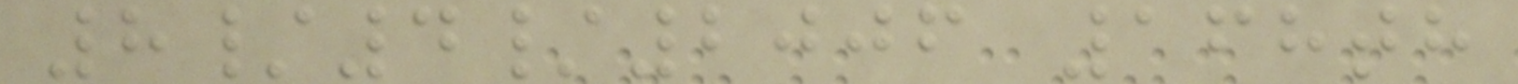8/4/2006 168th
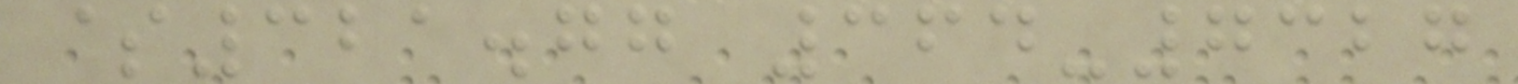$321.77 364-7327
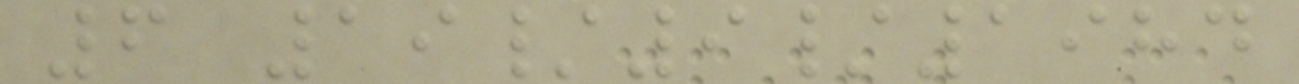6 19/9/1984
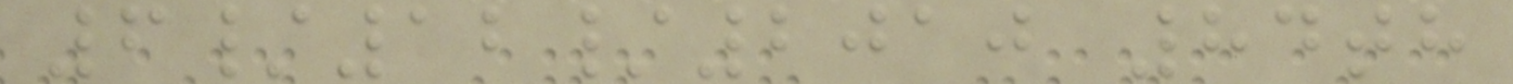6/12/2010 84th
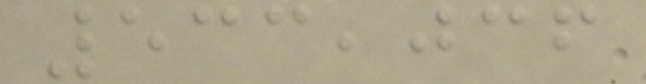533,036
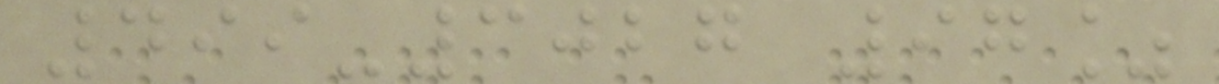499-3027 97%
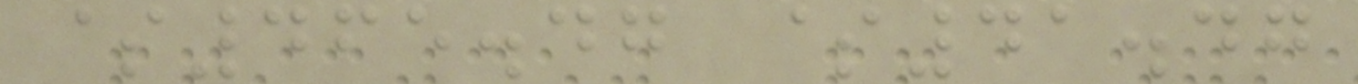$465.47 $41.47
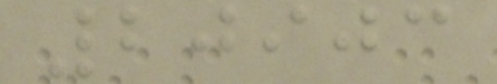20903
